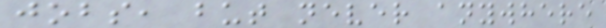jobs, but never anywhere
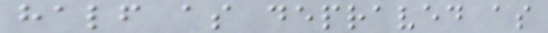half as depraved as
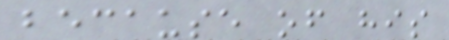because of his
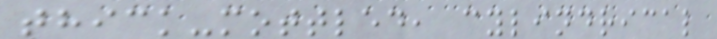thick-mottled, cylindrical
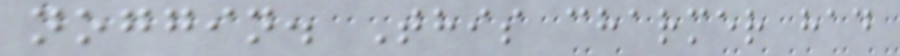noggin. This charmer had
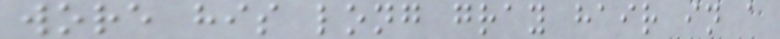wore his long gray hair in a
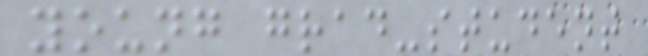young grad-student
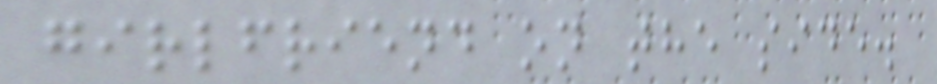girlfriend on the side.
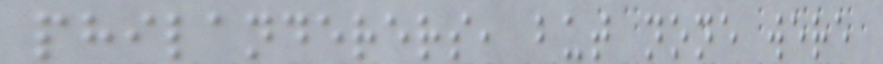philanderers, but none were
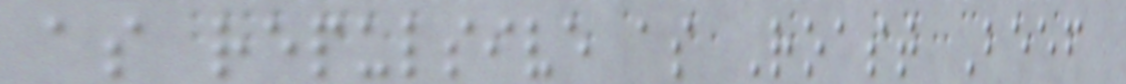as repulsive as Roast Beef
